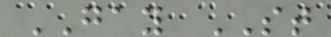GAY ST
